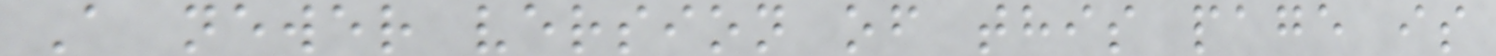A newer version of this page is
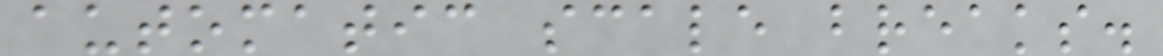automatic scale breaks.
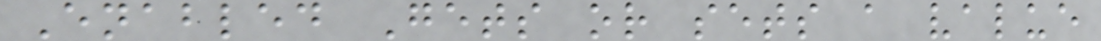Enabled Gets or sets a value
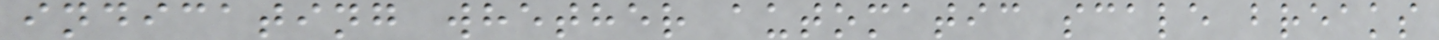indicating whether automatic scale breaks
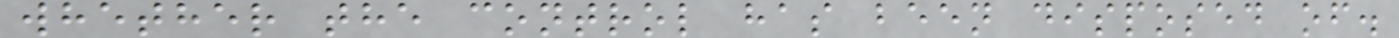whether the control has been disposed of.
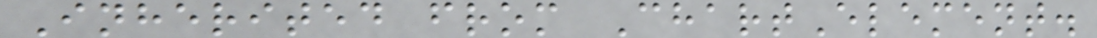Inherited from ChartElement.
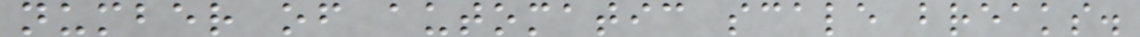number of automatic scale breaks.
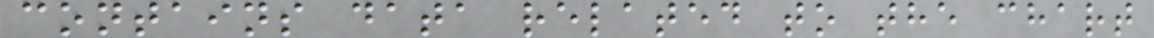contains data related to the chart
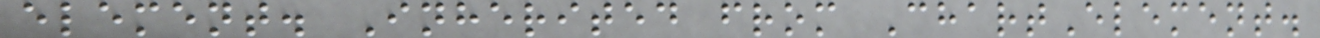element. Inherited from ChartElement.
